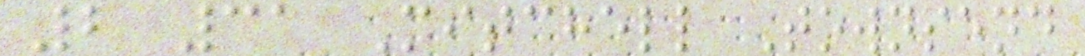2 31 Mitchell Townsend
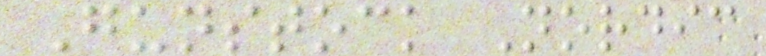Gunstock Nordic
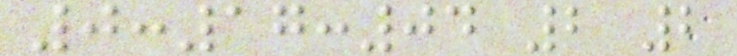0:17:04 2 2
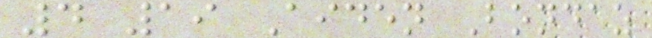4 19 Aiden Bondaz
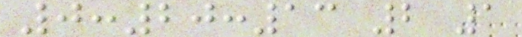0:20:13 2 1
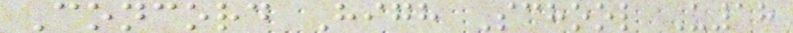Concord High School U18
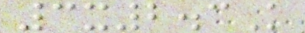3x2.3K
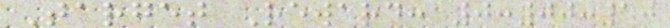Target Reward: 0:00:10
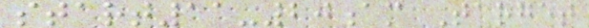start11-20am Target
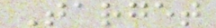Target
